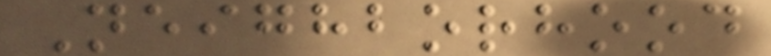Neighborhood
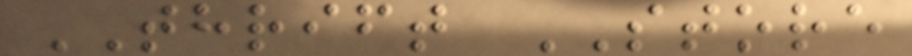THRIFT STORE
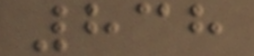838
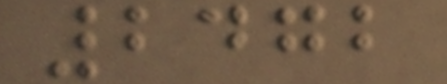2472
